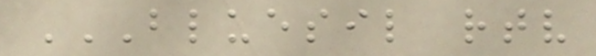BLUESIL RTV
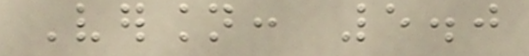Version: 5.0
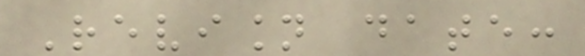Revision date:
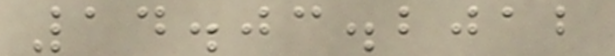14.03.2012
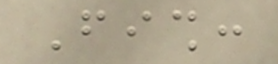Fish:
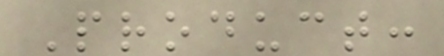Product:
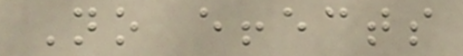No effects
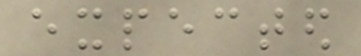expected
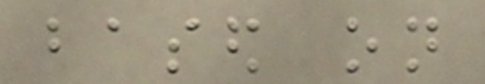based on
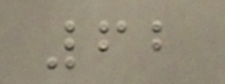62
